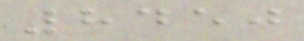8450
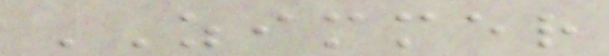ZIMMER
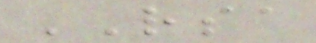RSA
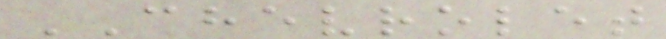CHEVROLET
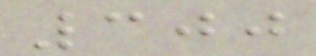300
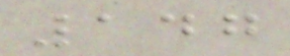147
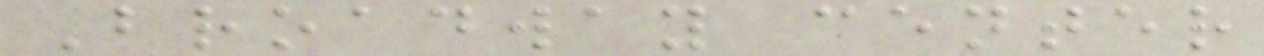Broadway center
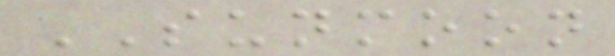SUNMOON
